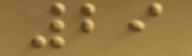29
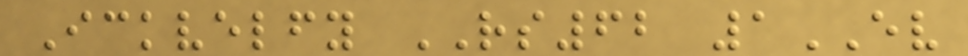Ickvelfy RS62 1EV
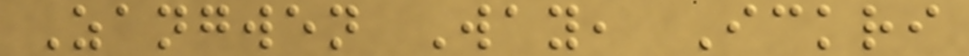Zangwen Way, Ickri
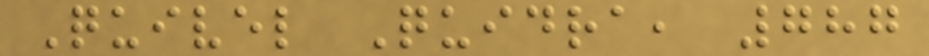Quivel Quidra, 787
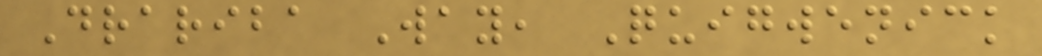Drariba Way, Quigwenick
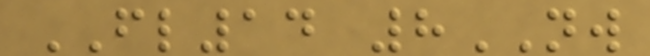FL14 8NW
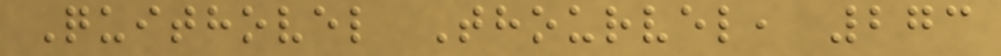Quithovel Thourvel, 273
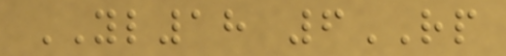YL18 6RP
